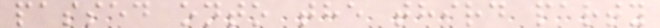passed onto the third party
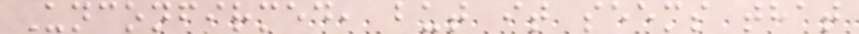Unconfirmed, but it seems that
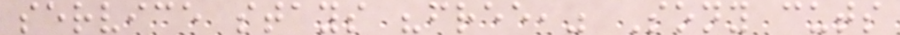service stays "free," Sony cuts
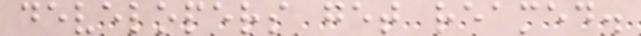developers get reamed.
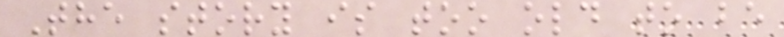The story is too old to be
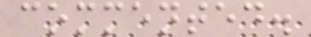commented.
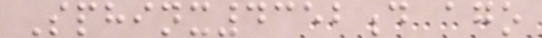Sphinx4352d ago
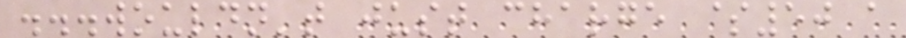...wouldn't just charge $50 a
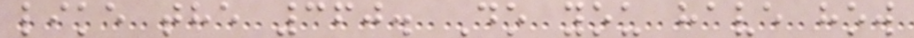like the 360. Do you have how
